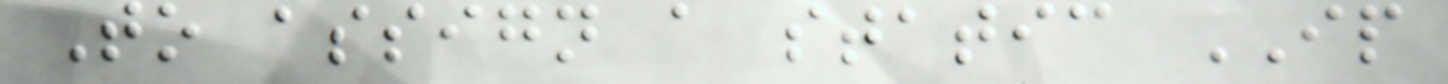To assign a static IP
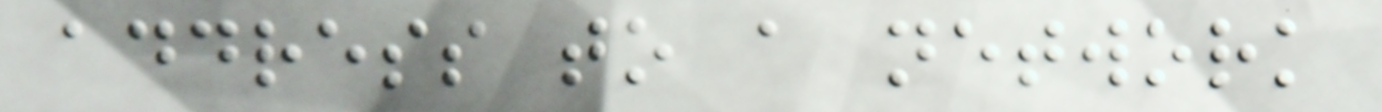address to a network
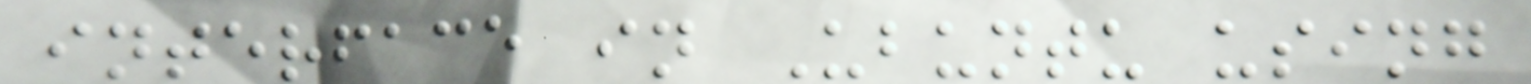interface in Ubuntu using
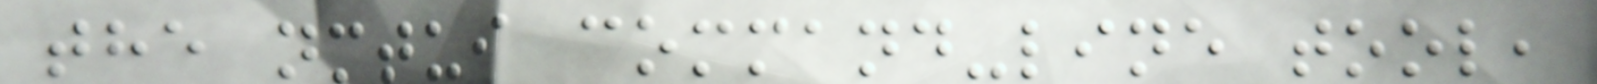the nmtui command-line tool,
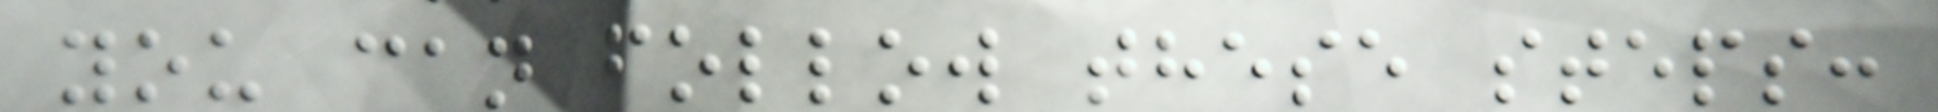you can follow these steps:
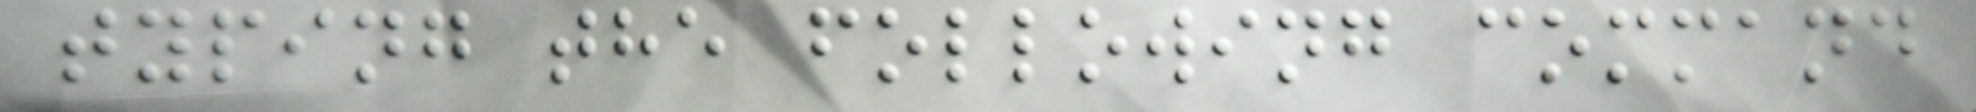typing the following command
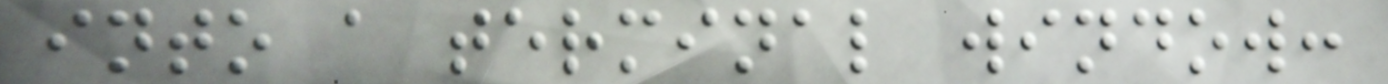into a terminal window:
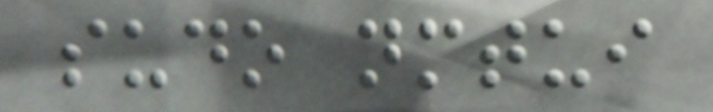sudo nmtui
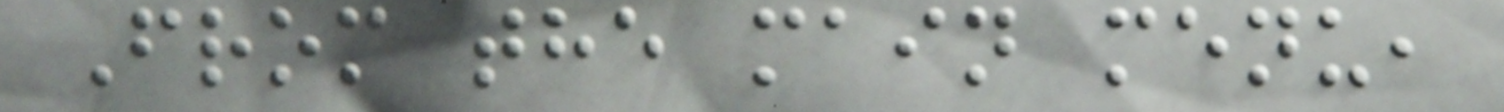From the main menu,
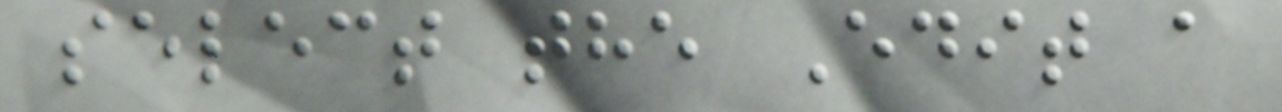select the Edit a
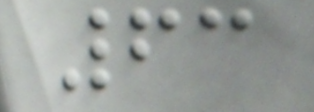63
